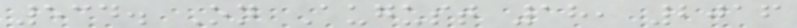534. On August 18, 2016
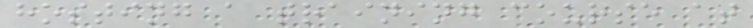hosting a training course at
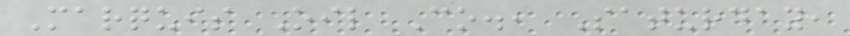Marquis Oil Co., Saturday,
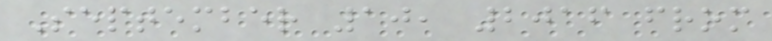September 10, 2016 from
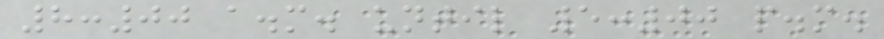8:00 a.m. until 5:00 p.m.
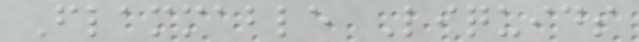Flammable Liquids
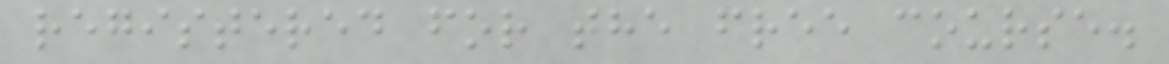registered for the free course.
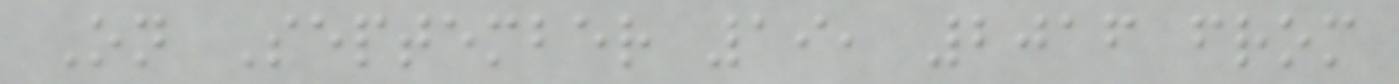On September 19, 2016 from
